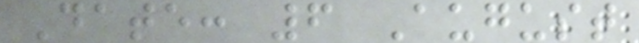Date: 6 August
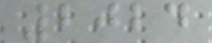2024
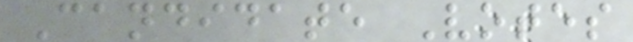Candidate Votes
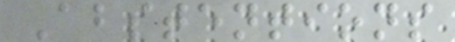Abstentions
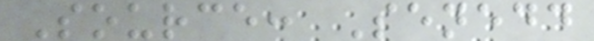Source: Senedd
